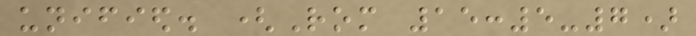unified. (Rom 15:5-7)
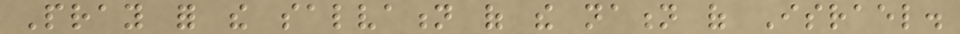Pray for the salvation of the nation of Israel.
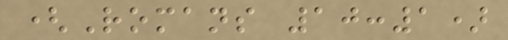(Romans 10:1)
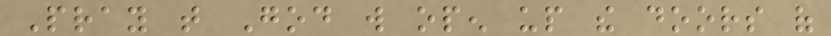Pray that God will open up the doors of
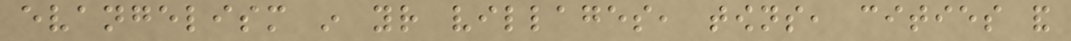evangelism in your villages, towns, cities and
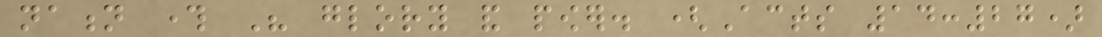nation through His glory and power. (Acts 14:27)
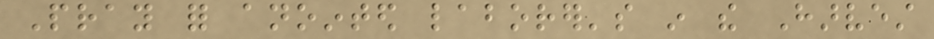Pray for anointed laborer's in the Harvest
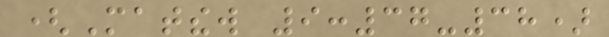(Matthew 9:37-38)
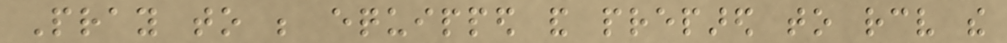Pray to be equipped and prepared to receive the
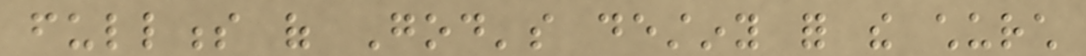fullness of God's destiny for the church
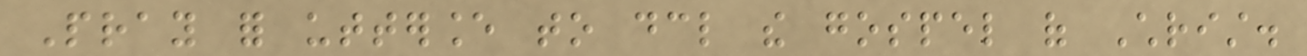Pray for utterance to declare the gospel of Christ.
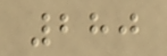280
